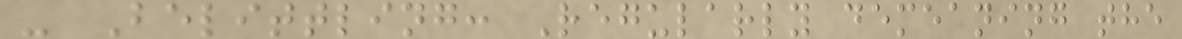- Belittling: Regularly demeaning the
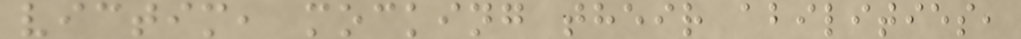victim, mocking their abilities,
